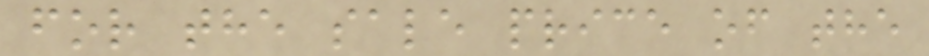for the sale price of the
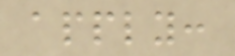apply:
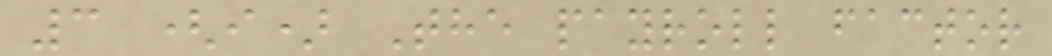3 (i) The payroll factor
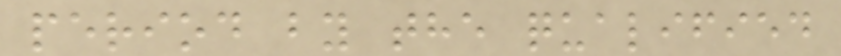period by the qualified
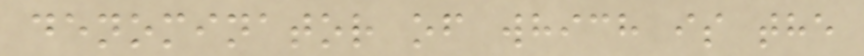denominator of which is the
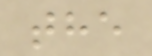the
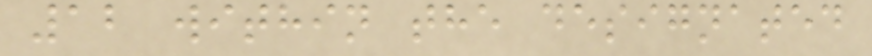12 within the designated
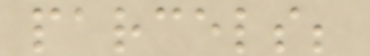parcels;
